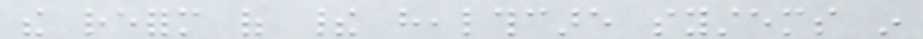the reform of their healthcare systems in
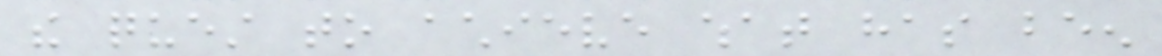the quest to achieve what has been
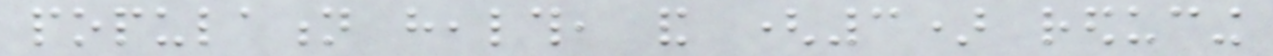population health, and (3) reducing
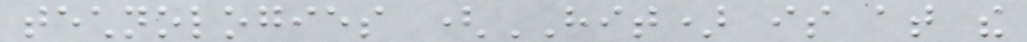technologies (HIT) is at the
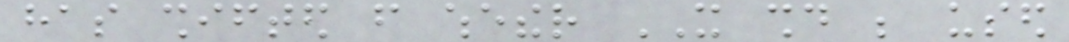has shifted from whether IT should be used
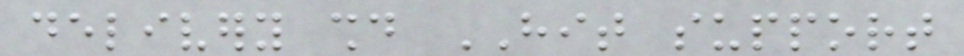delivery should HIT support
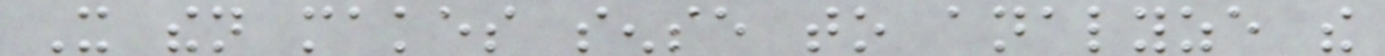It then makes sense to analyze the
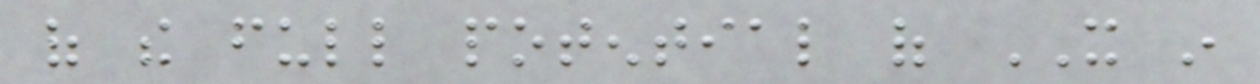of the full potential of IT in
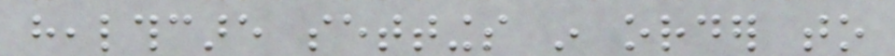healthcare settings in order to
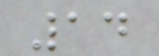14
